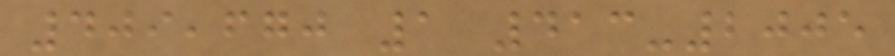409,670 1 413-2005
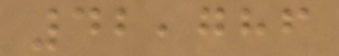42,786
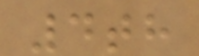4th
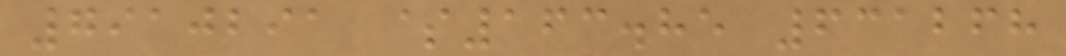7910291 $163.85 631268
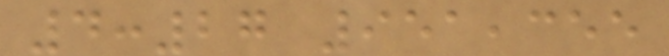4:27 951,355
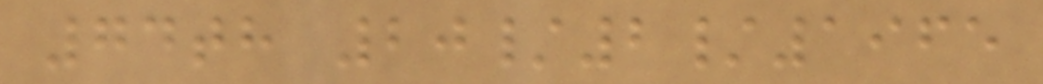74th 20/2/1965
